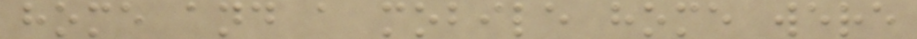home and a mobile home were
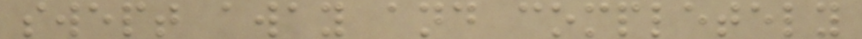swept away and completely
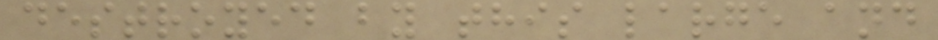destroyed by this large and
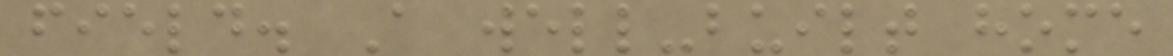field. A well-built home
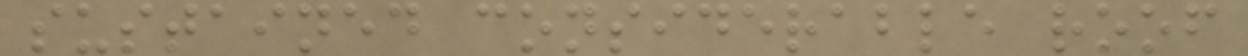sustained considerable roof
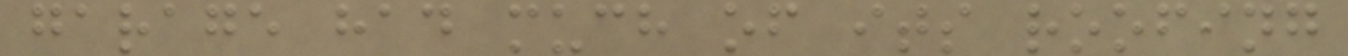garage had much of its roofing
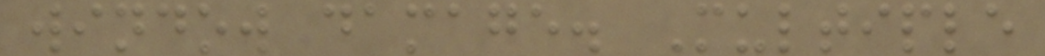window damage. Multiple
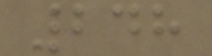248
